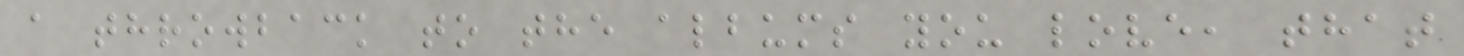a throwback to the albums you love, that
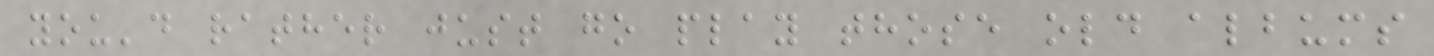you'd rather just go play those old albums
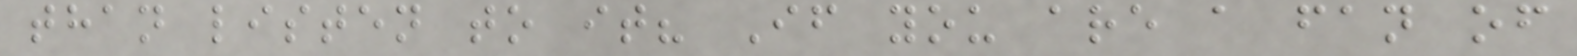than listen to it? If you are a fan of
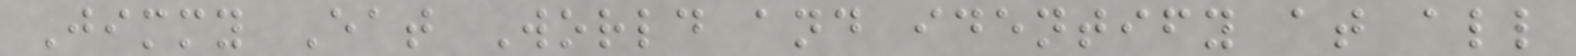Jimmy Eat World and identify at all
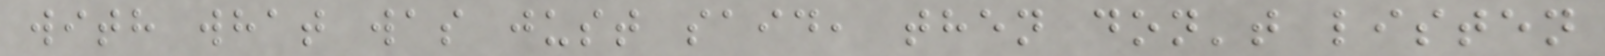with what was just said, then don't listen
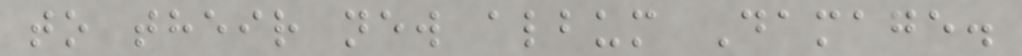to their new album Damage.
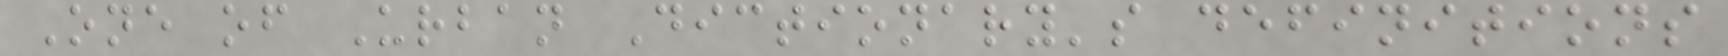One of Urban Dictionary's definitions
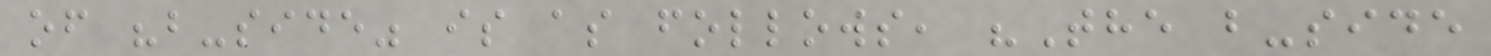of "b-side" is as follows, "The b-side
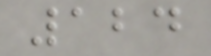124
